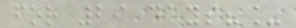for 29 days?_
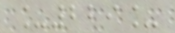_229_
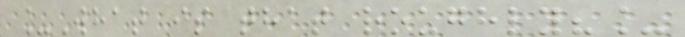_What is that roughly?_
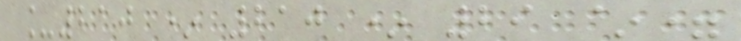_210 * 210 * 29 ~=
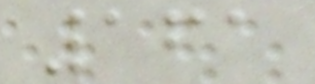161
